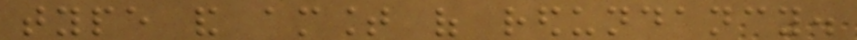type and amount of redundancy.
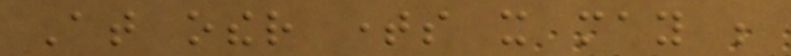At other times it may be
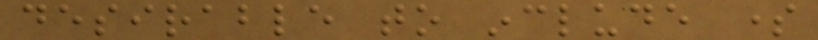desirable to include some
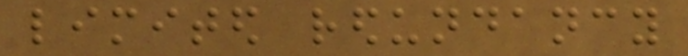limited redundancy
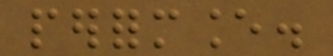performance.
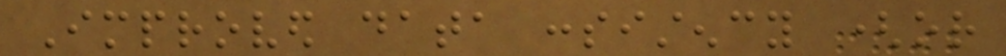Improved data consistency (or
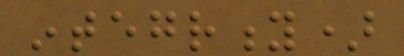integrity)
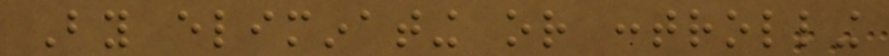By eliminating or controlling
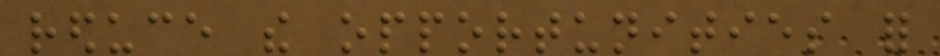reduce the opportunities for
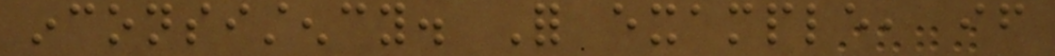inconsistency. For example, if
